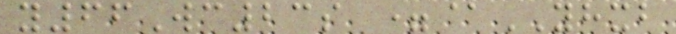y66Wc23s =@YHXB
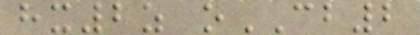hx2z oCB2
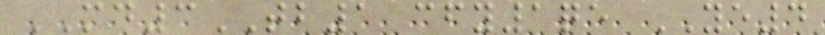MD3TB1 cfy1qe YE4
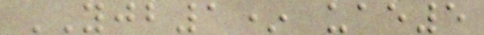YJB1* uae5
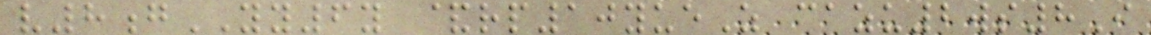v8gYY6y &rp10yueZ cazu2ws8I
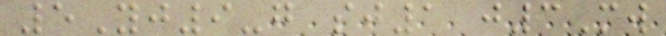5Yj9-g sj1 j3Mw
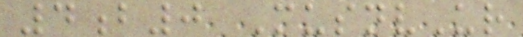4b0 MusnvUr
